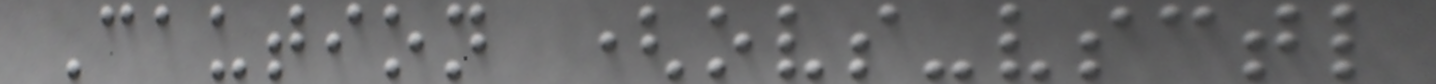Caution (ovs-vsctl
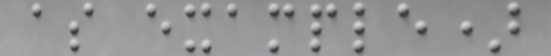as example)
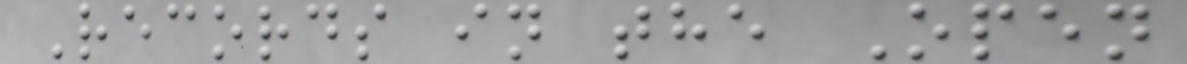Records in the Open
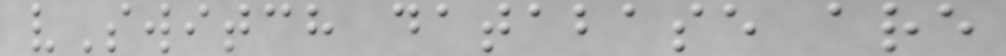vSwitch database are
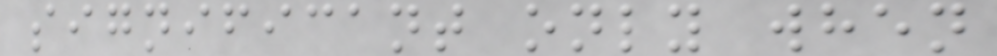significant only when
